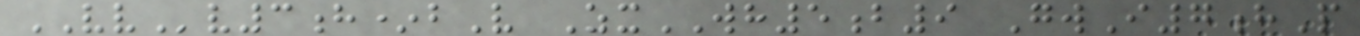VVv3h*bV ZxWH5b9 GwI7hP
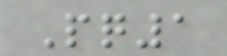Pq1
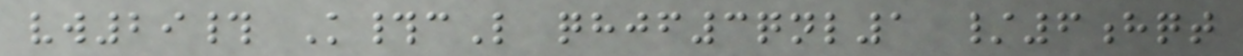vw29# K#cL qhjf3qnl1 /6hqt
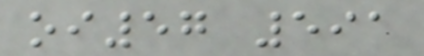oi57 591
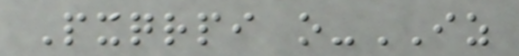Pxqrpi o-IZ
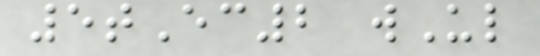5tEc2 wUl
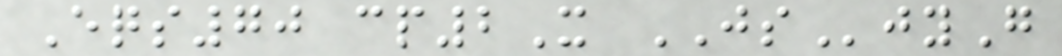Eqs70 cp2X JSjyG
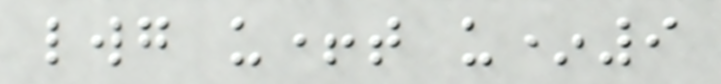lwg u+t u*9
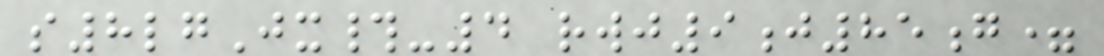s8lgJx#-4 rwj9j85g=
